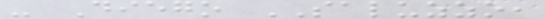- Diego SALUZZO,
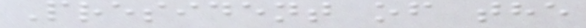President of the
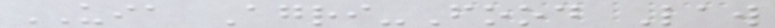UIA Agri-Food Law
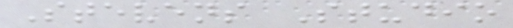Stevens Studio
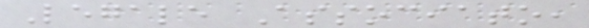Legale Associato,
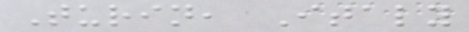Turin, Italy
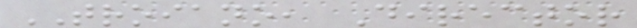TROIANO, Director
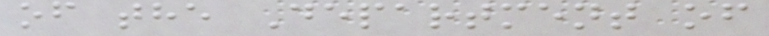of the Department of
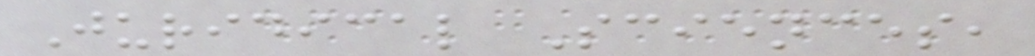Juridical Sciences,
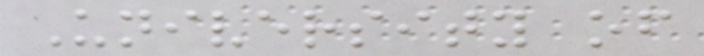University of
